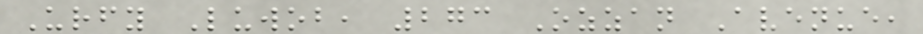Urfy Luwob, 273 Ozzan Avenue,
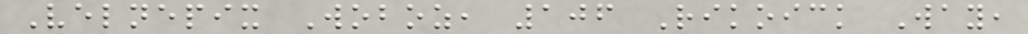Velnepix Woboz, 106 Rikoick Way,
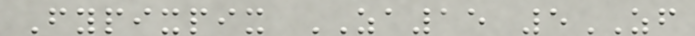Fypixpix ZA15 5ZF
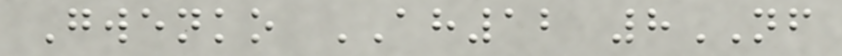Gwenko AH12 8NF
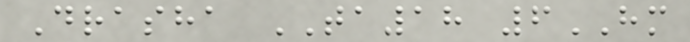Drasha TA18 6HM
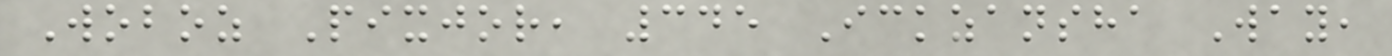Woboz Pixjor, 345 Ickzansha Way,
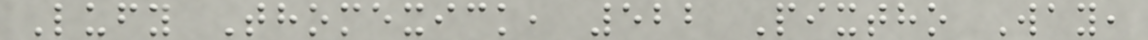Lufy Thomexick, 522 Pixtho Way,
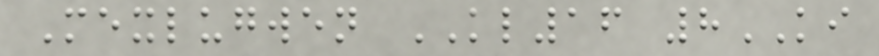Mexlugwen KL16 8KI
